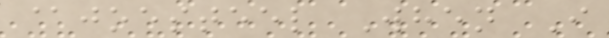@joesteel When I
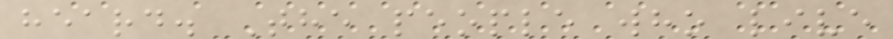heard. The people who live
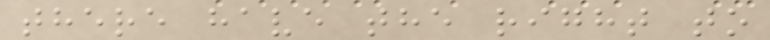there have the right to
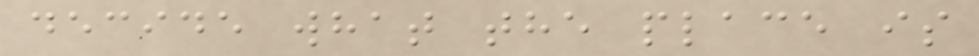decide what the place is
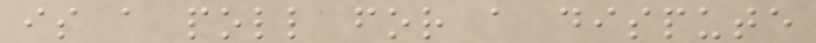is a poll for a dispute
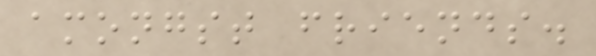amongst friends.
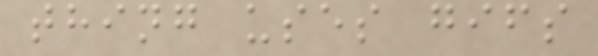thing uses gifs
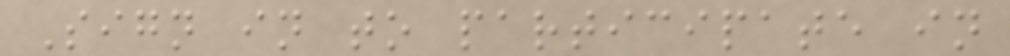Sign in to participate in
